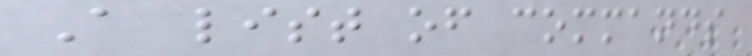A list of commands
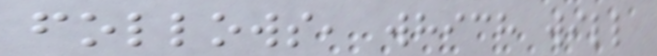follows, which will
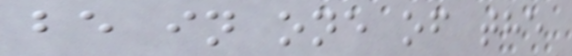be in one of the
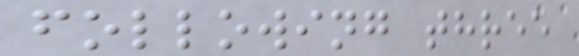following three
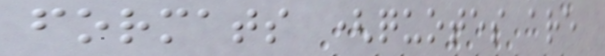formats (quotes are
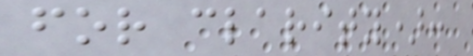for clarity):
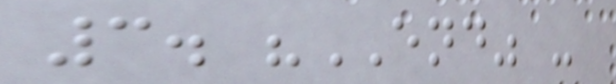3. "END" -
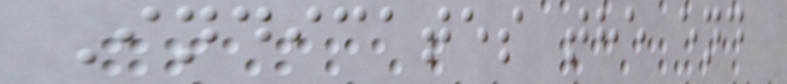Indicates the end
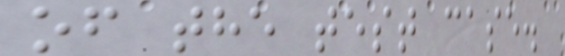of the test case.
